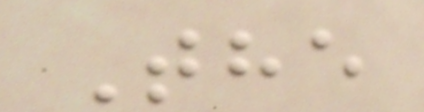The
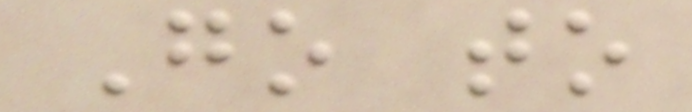Go to
